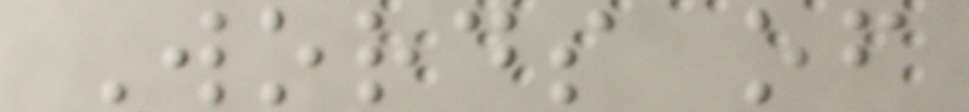Words of
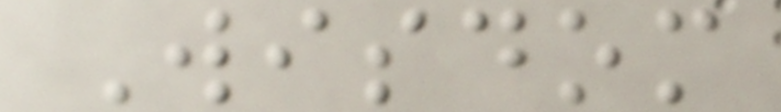Wisdom
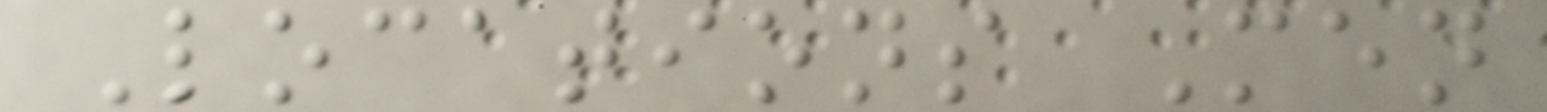Locations Men
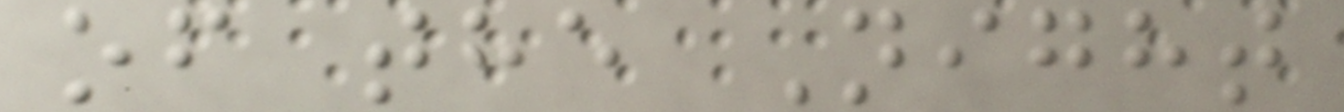of the Night
